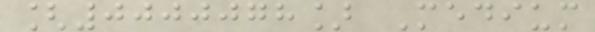[0000078] Medium
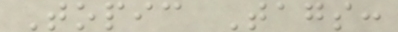Topic Tags:
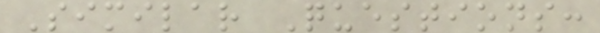Similar Questions:
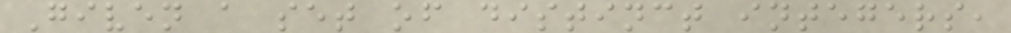Given a set of distinct integers,
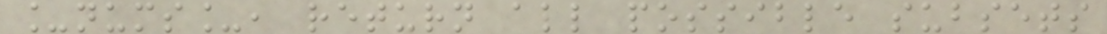_nums_, return all possible subsets
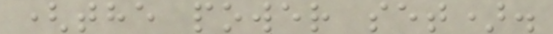(the power set).
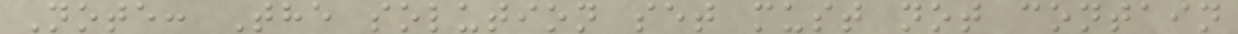Note: The solution set must not contain
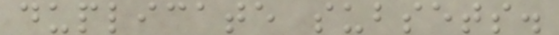duplicate subsets.
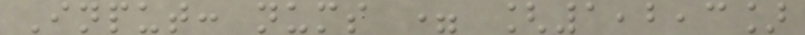Input: nums = [1,2,3]
